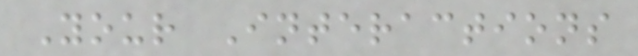Your Interactions
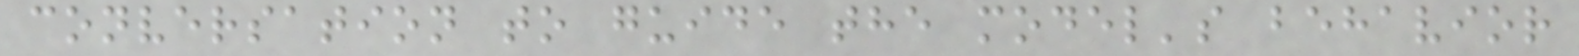conversation to guide the model's behavior
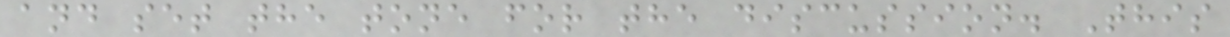and set the tone for the discussion. This
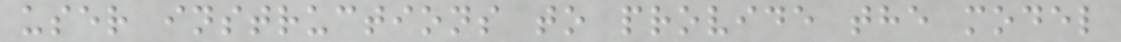user instructions to provide the model
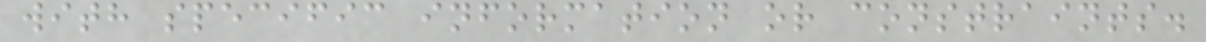with specific information or constraints.
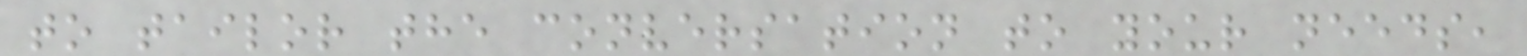to tailor the conversation to your needs,
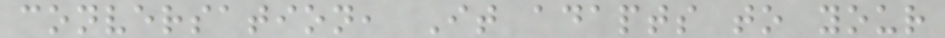conversation, It adapts to your
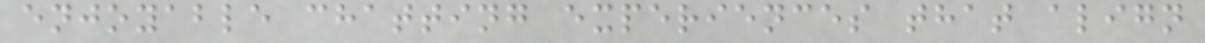enjoyable chatting experiences that align
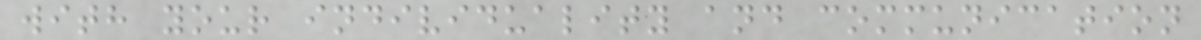with your individuality and communication
